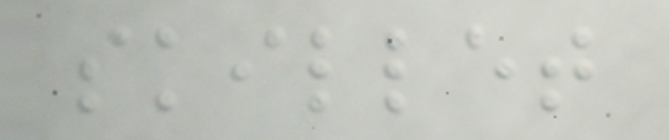skillet
